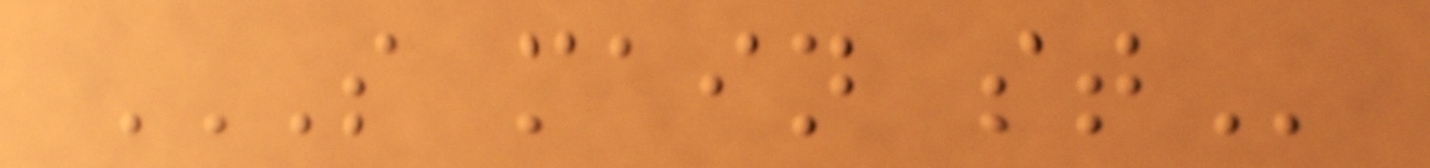S MAIN ST
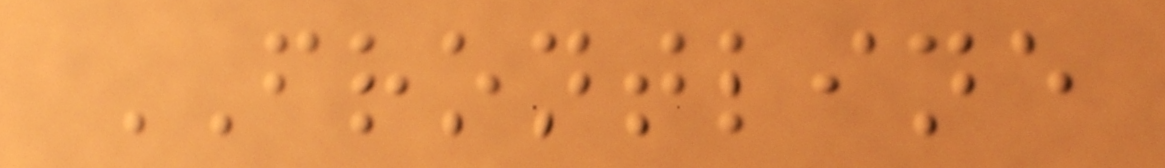FRONTLINE
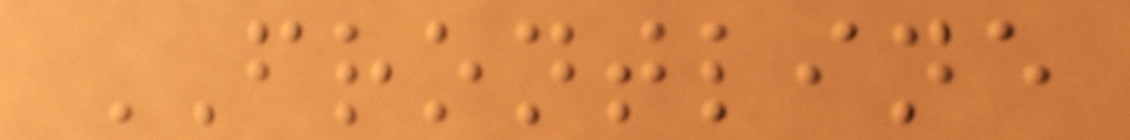FRONTLINE
